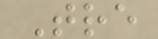Tre
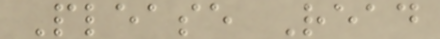Please Read
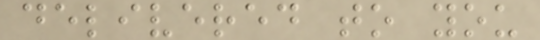delivered to you
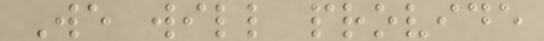We will provide
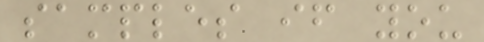samples if you
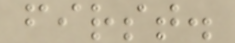first.
